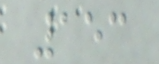153
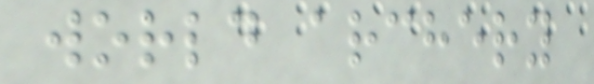world archery
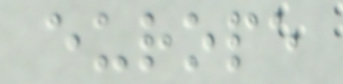europe
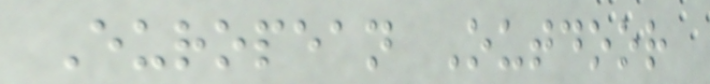European Outdoor
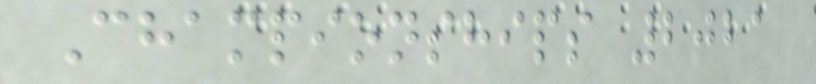Championships 2021
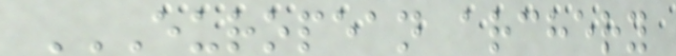EUROPEAN ARCHERY
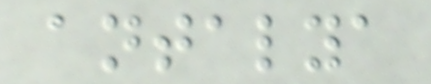antalya
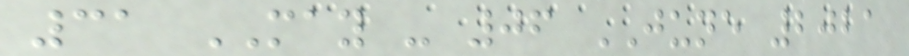31 MAY - 06 JUNE 2021
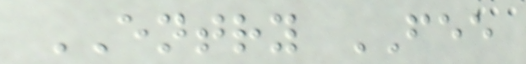ENTRY FEE
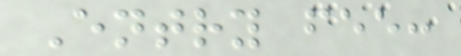Entry fee:
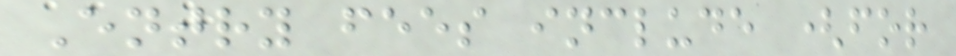Entry fees include (for
